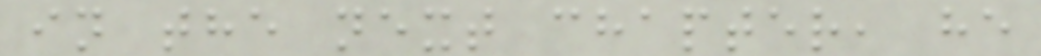in the next chapter, he
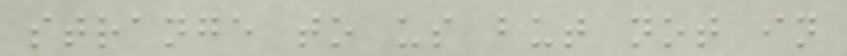strange to us but not in
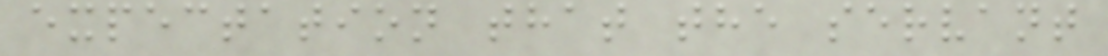expectation that the servant
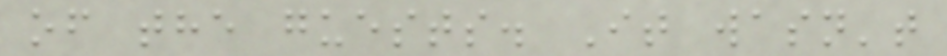of the guests. It wasn't
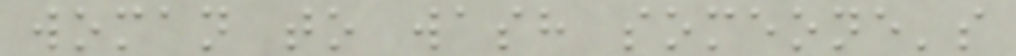woman to wash someone's
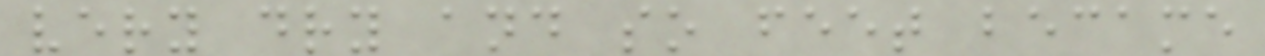very dry and so feet became
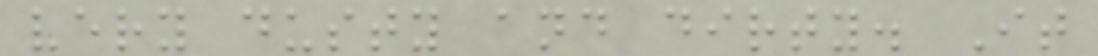very dusty and dirty. It
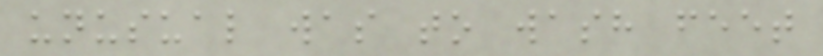unusual was to wash feet
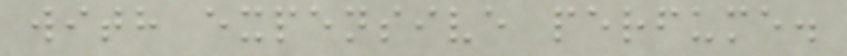with expensive perfume.
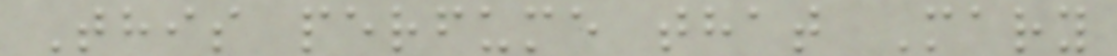This perfume that Mary
